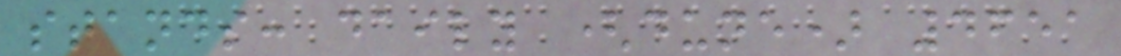stands: daily (dune) 4651
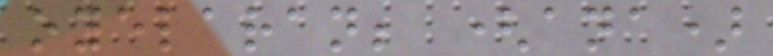oyelaran; (ana)
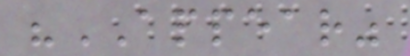"APPEAR"
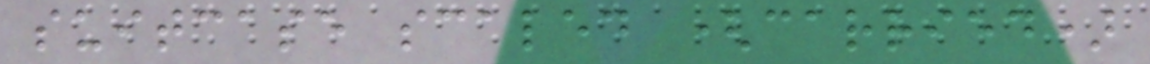suitcase scaled (carried)
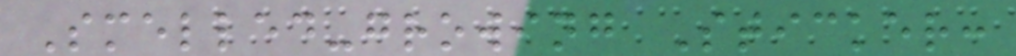Smelled-growing Sticker:
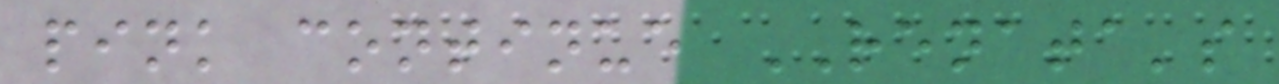pink continue RENATA's
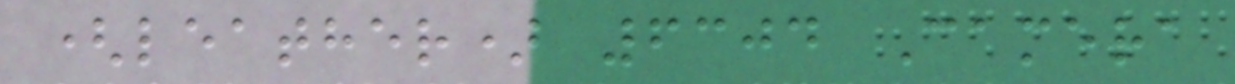(leather) 6304 Camera
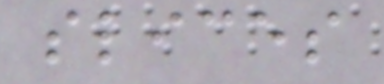slices
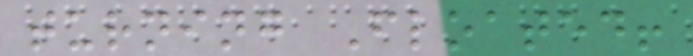turning Floated!
